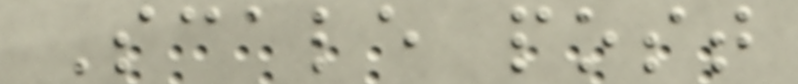Scale post
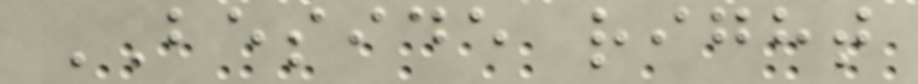BESIDE right
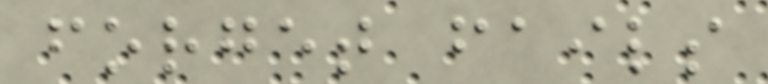forget fails
